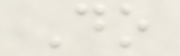Do
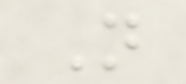N
